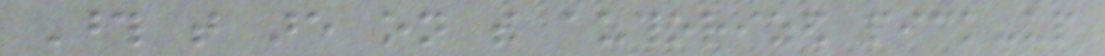Those that are on the authorized pick-up
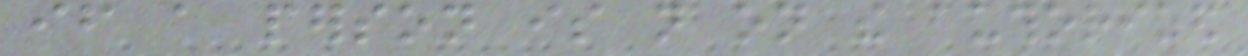if a person is not on the authorized
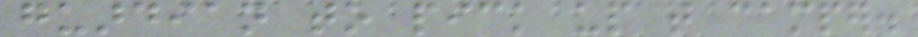guardian to pick up that camper.
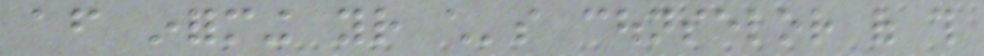after informing your child's counselor of this
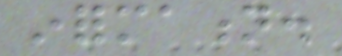information.
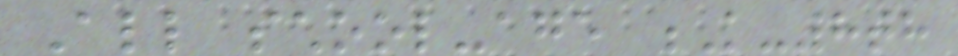All school-age K-8th
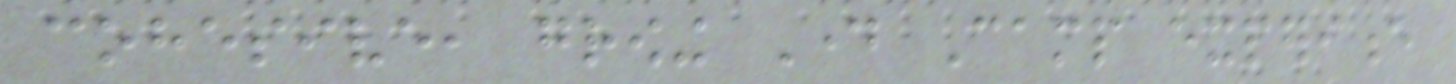cohesive, growing Day Camp experience
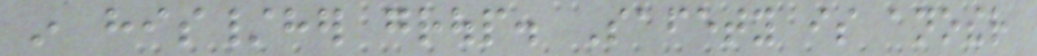in his/her group. Safety is another
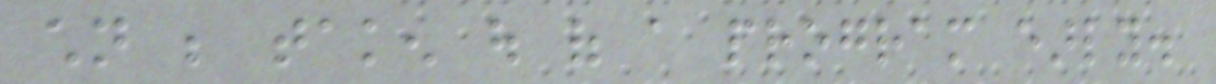children be taken out of a program early.
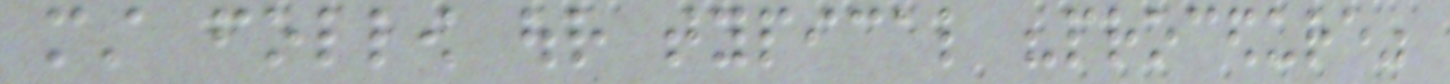must follow our typical "procedure"
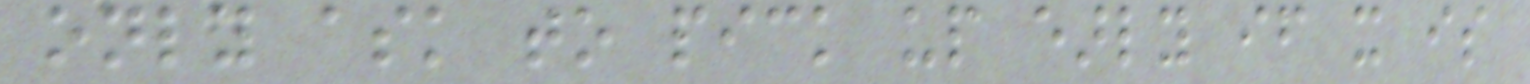only ask to pick up early if it is
